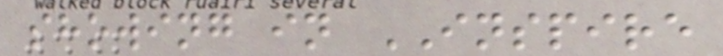showing in INSPIRE
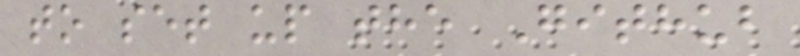to set up the Github
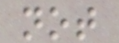not
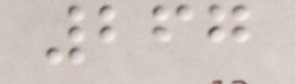267
